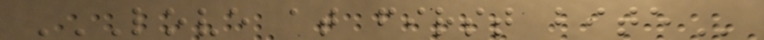LOVE AT FIRST BITE
